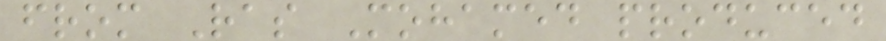from Ras Mohamed produced
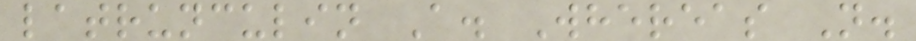latrunculin A. Whereas N.
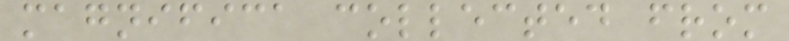magnifica collected from
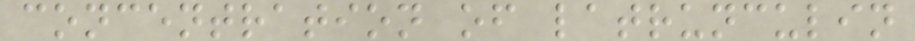concentration of latrunculin
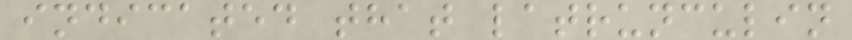indicated that latrunculin
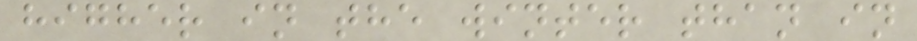higher in the winter than in
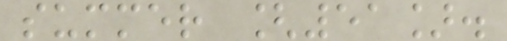summer [51].
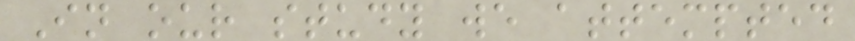In our study we attempted
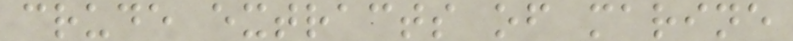crude extracts of marine
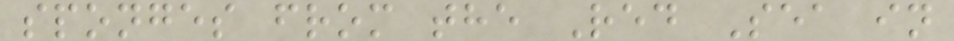sponges from the Red Sea in
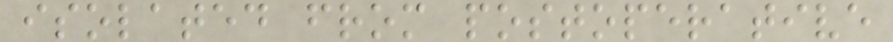isolated from postoperative
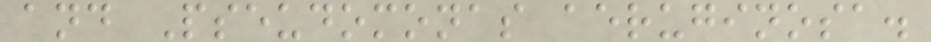and Pseudomonas aeruginosa.
